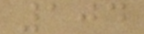104
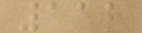112
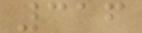316
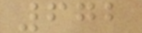672
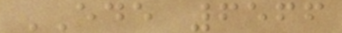EDE 6566
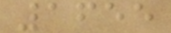1655
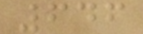646
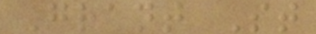Grant St
